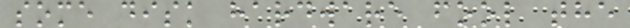some disk hardware fool the
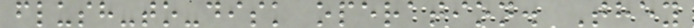flush-to-disk operation. They
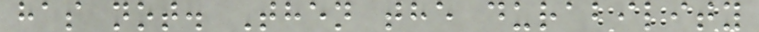has not. Then the durability
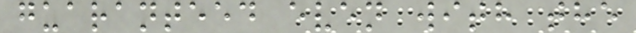guaranteed even with the
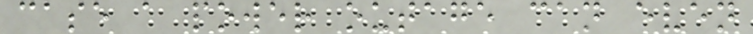case a power outage can even
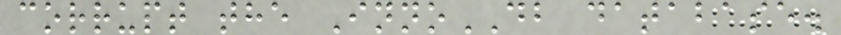corrupt the InnoDB database.
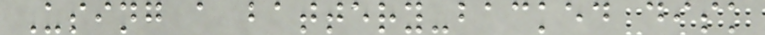Using a battery-backed disk
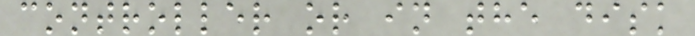controller or in the disk
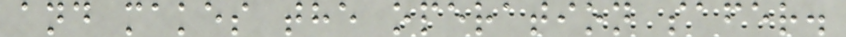and makes the operation safer.
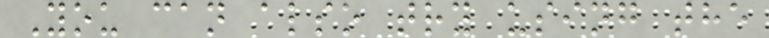You can also try using the
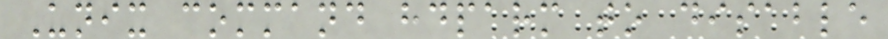Unix command hdparm to disable
